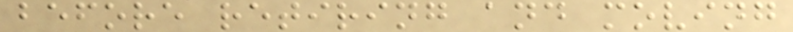before retiring and moving
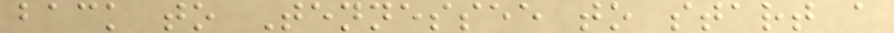back to Tennessee to start a
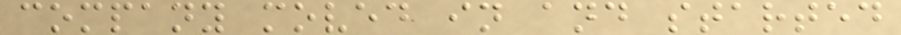company moved in and started
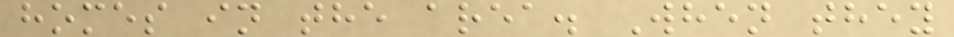homes in the area. When they
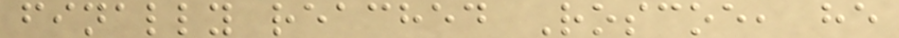finally reached Roscoe, he
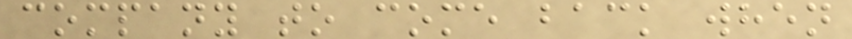company to come back when
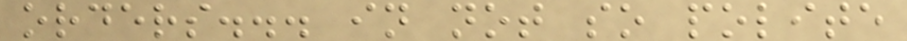orders... in not so polite
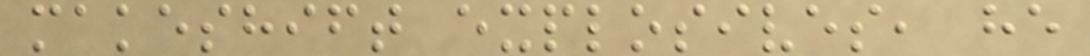makeshift explosives, he
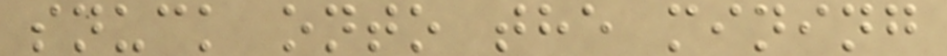snuck onto the mining
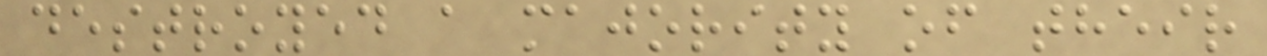destroyed a majority of their
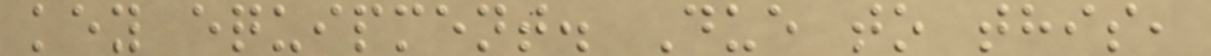key equipment. Due to this,
